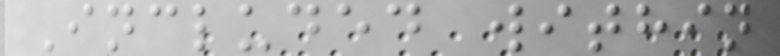Included within
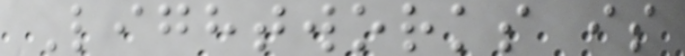Lightworks is
